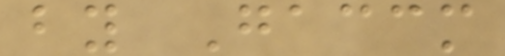by Gaccm
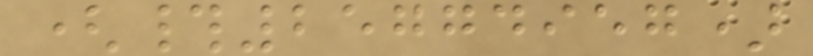(#25774957)
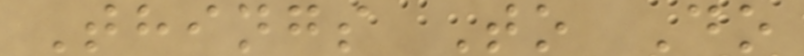Things To Do
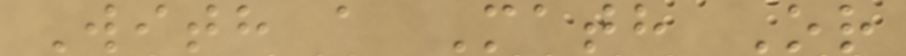With a Math Or
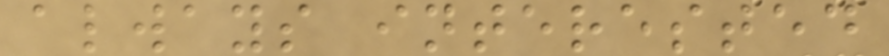always interested
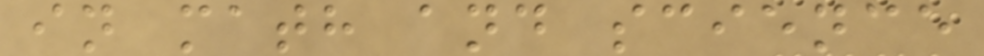in math and science
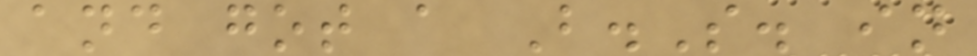and got a B.S. in
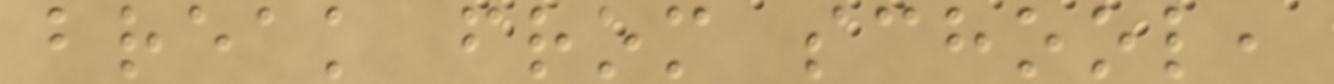break from school,
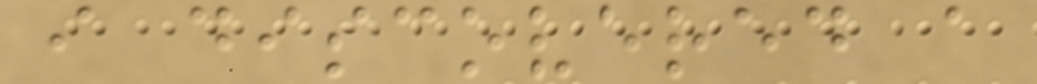i discovered a
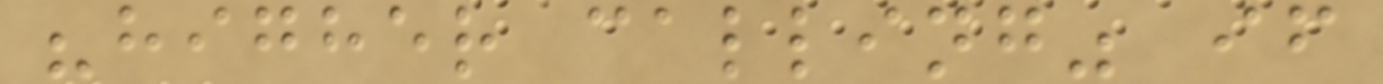"higher calling" if
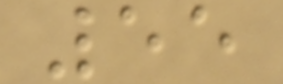55
